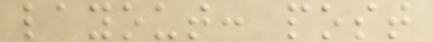layout: post
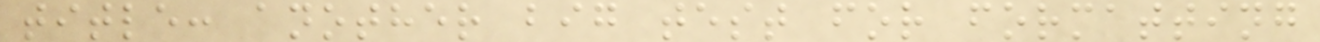title: another big test for formatting
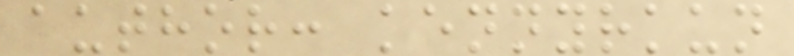author: kennyrkun
